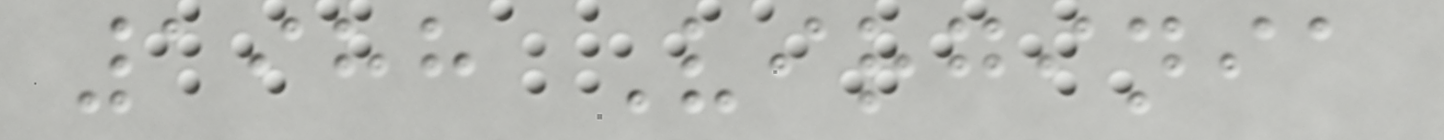1988 Virginia
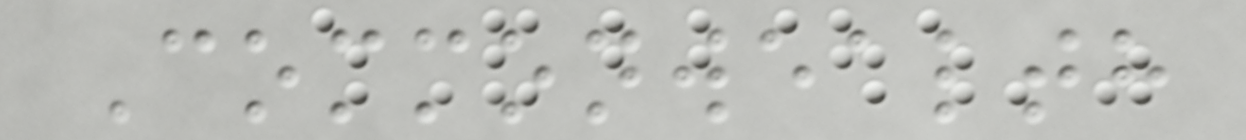Commonwealth
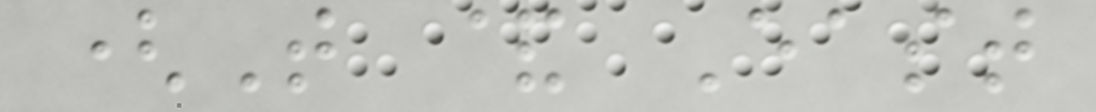(T & East
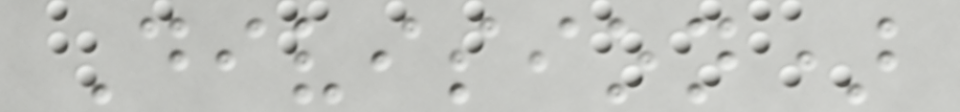Division)
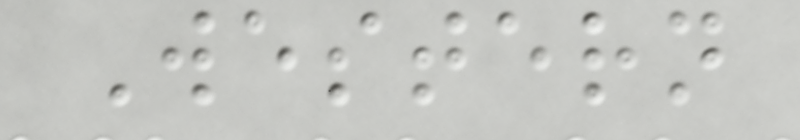Western
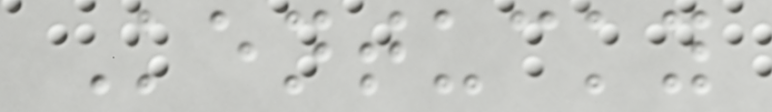Kentucky
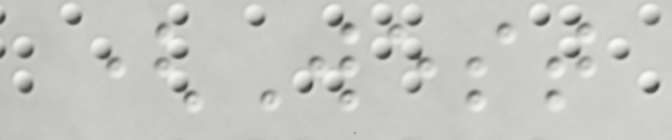(West
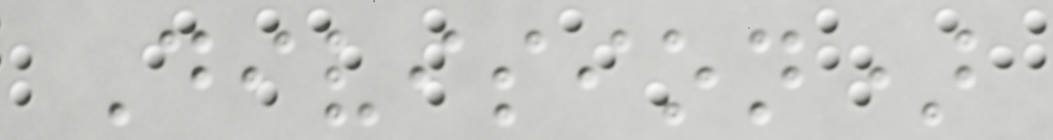Division)
